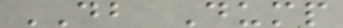DB Dump
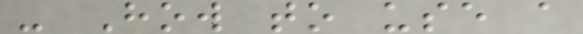- How to use a
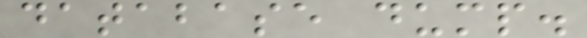database dump.
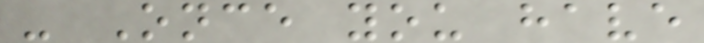- Once you have
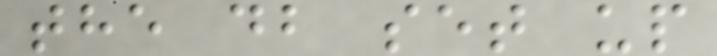the db set up
